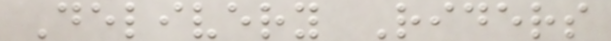Delivery Riders
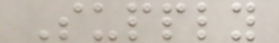Supply
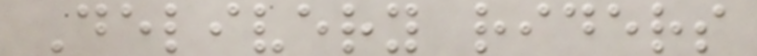Delivery riders
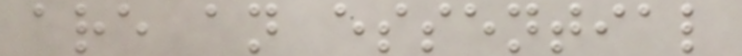are an essential
